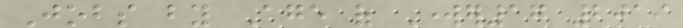Jobs by Age of Worker17 2019
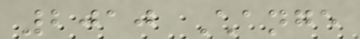2010 Change
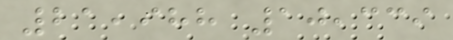21,988 10,339
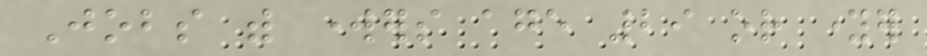Jobs with workers age 29 or younger
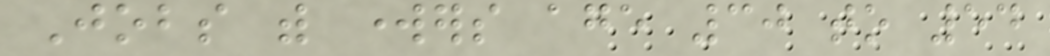Jobs with workers age 30 to 54
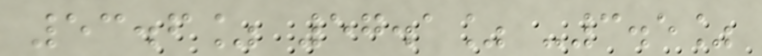53.6% 57.1% -3.5%
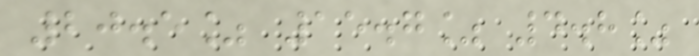20.5% 15.7% 4.8%
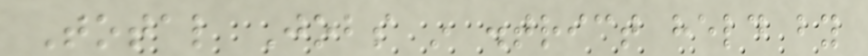Total Jobs in district held by
